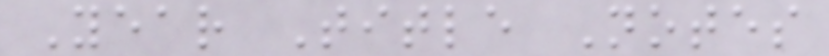Year Title Notes
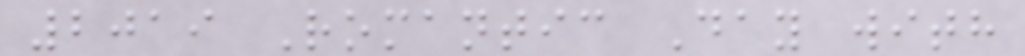2019 Romantic Day with
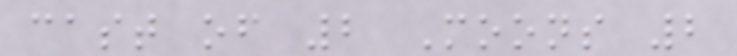cast of 2 Moons 2
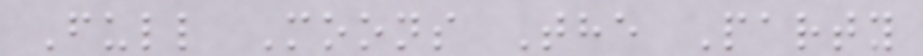Full Moons The Party
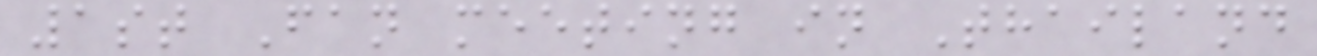1st Fan meeting in Thailand
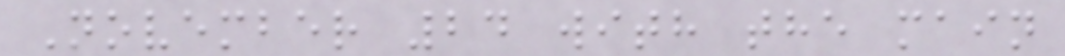November 24 with the main
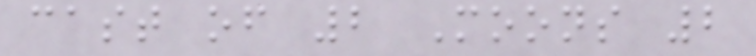cast of 2 Moons 2
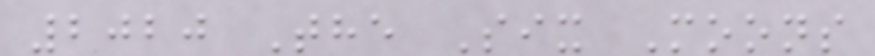2020 The Six Moons
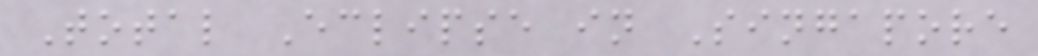Total Eclipse in Singapore
